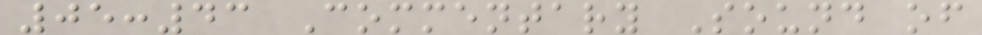05:43 Commentary Sound of
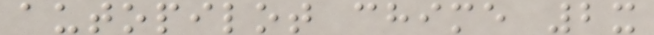autopilot chime 2x
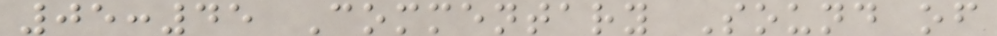05:45 Commentary Sound of
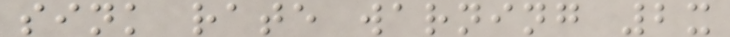sink rate warning 2x
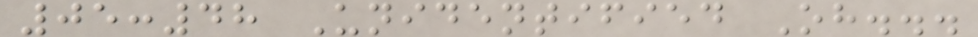05:48 Unidentified Oh...
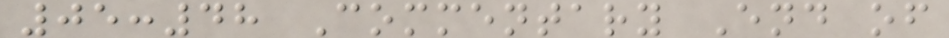05:48 Commentary End of
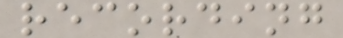recording
